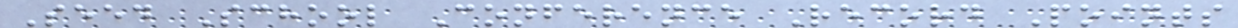Seed School Conference Record Points
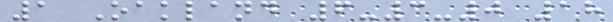1 Oakland 6-3-0 18
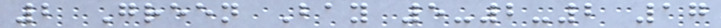2 Green Bay 5-2-2 17
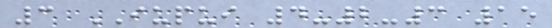3 IUPUI 4-2-3 15
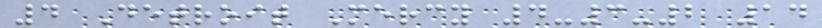4 Detroit Mercy 4-3-2 14
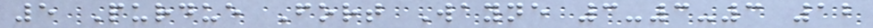5 Purdue Fort Wayne 3-3-3 12
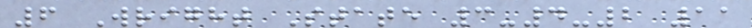6 Wright State 3-4-2 11
